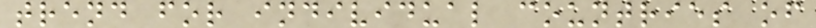trend for individual countries of
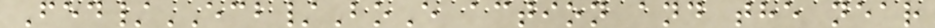Fed/ECB/BoE action and the near
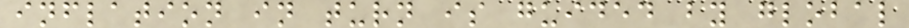inflation in turn is guided by global
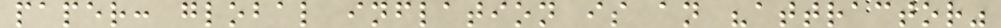paper: global inflation is an "attractor"
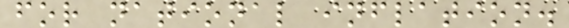for national inflation.
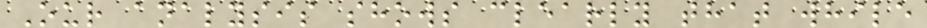Our analysis shows clearly that while
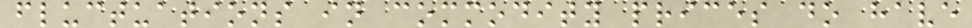fluctuations in commodity prices do have
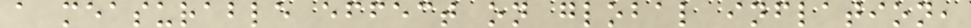a measurable effect on global inflation,
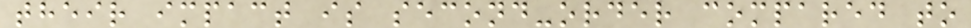their impact is second-order compared to
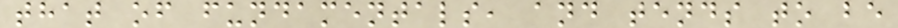that of fundamentals, and tends to be
